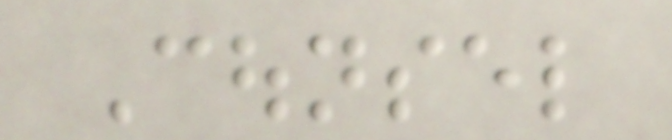Counsel
